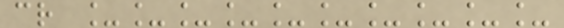cr __________
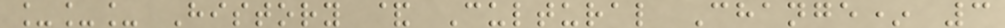___ History & Cultural Change* 3
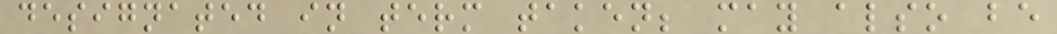designated in term taken; may also be
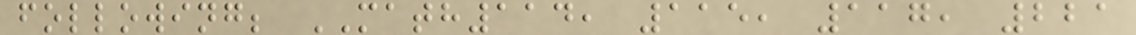following; MATH114, 115, 117, 221
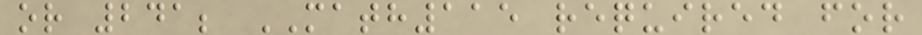or 241; MATH115 required for
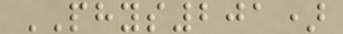PHYS201)
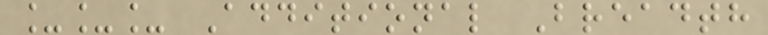___ Additional Breadth
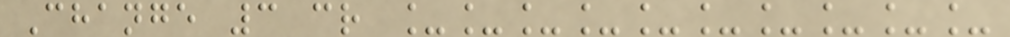Change 3 cr __________
